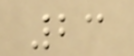23
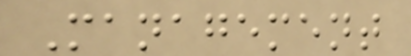Management
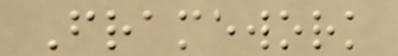Framework
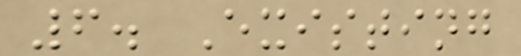6. Existing
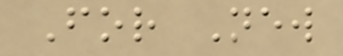For New
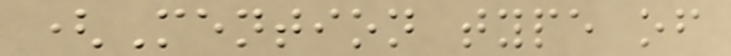(Mention type of
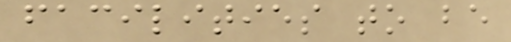facilities to be
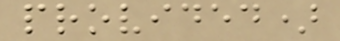provided)
